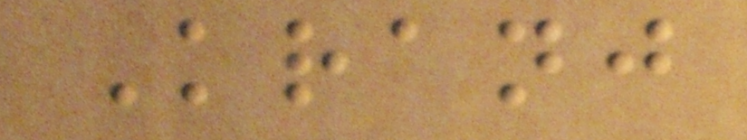Kranj
